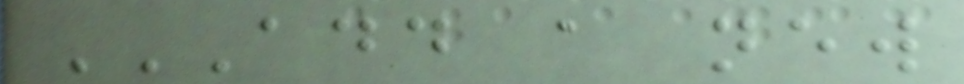ADD A NEW
